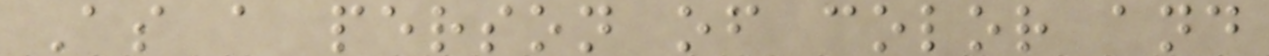As a person of color and
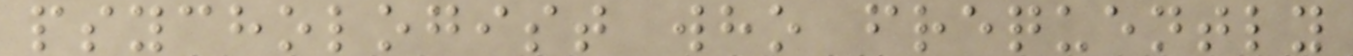psychologist who frequently
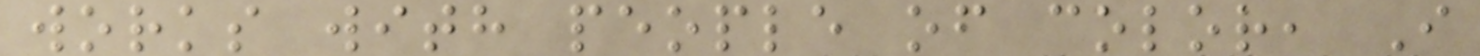works with people of color, I
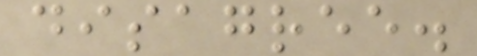disagree.
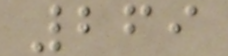269
